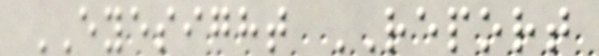EYESIGHT REPORT
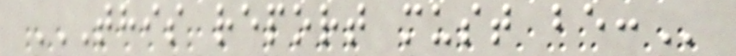THIS REPORT MUST BE:
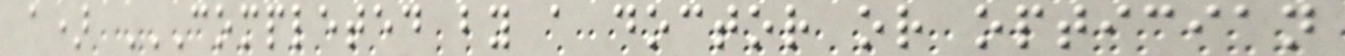a) COMPLETED BY A DOCTOR OR OPTICIAN
